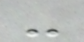-
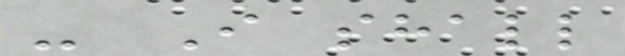- I shall
